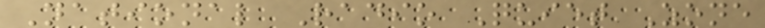National Radio Quiet Zone
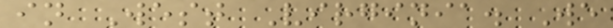in West Virginia. We
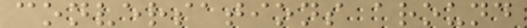conversations around
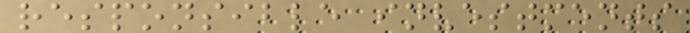responsible investments
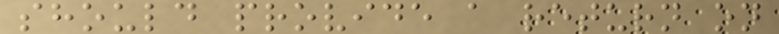should provide a return on
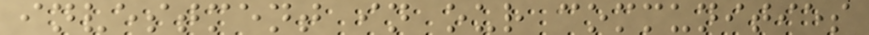investment in our communities
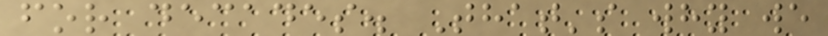for decades. That's why we
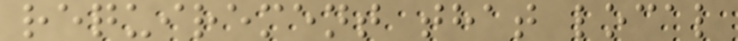requirement that local
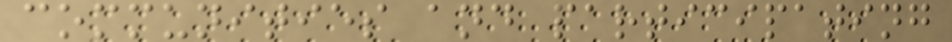communities and participating
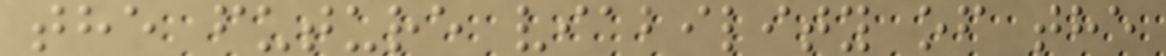the future viability of the
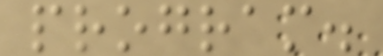program.
